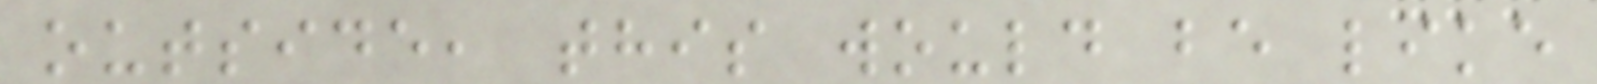outside, this would be like
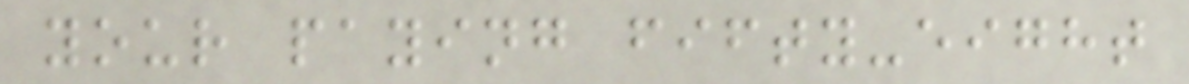your paying fifty-eight
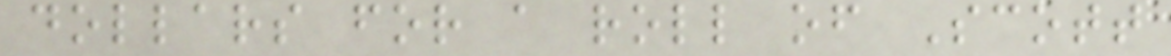dollars for a roll of Scott
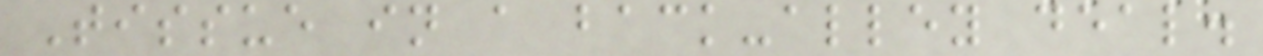Tissue in a back-alley deal.
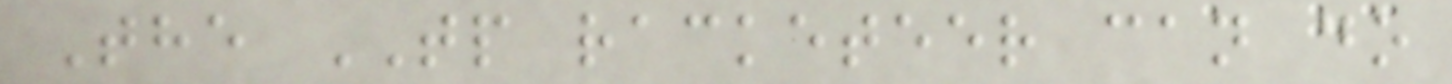The TP racketeer can do
